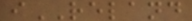iRELAND
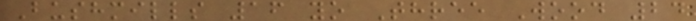Bushmills 16 yo Three Wood 24
